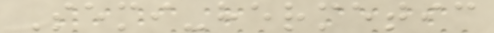Semi-hermetic
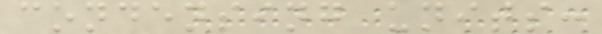condensing units:
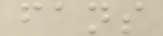fans
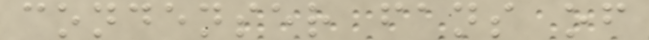condenser fans of
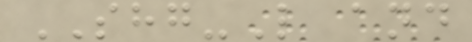SHG-L and
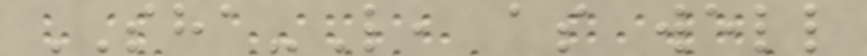SHA-L, as well
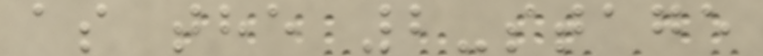as the 2-stage
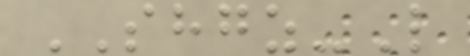SHGZ-L
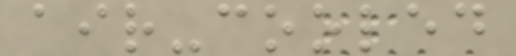air-cooled
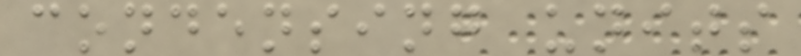condensing units
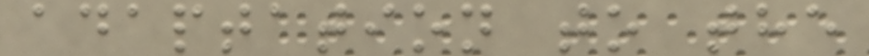adaptation to the
